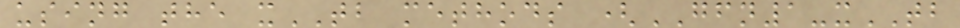using the xTB methods (GFN1-xTB
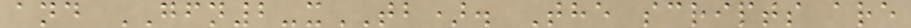and GFN2-xTB). The scripts are
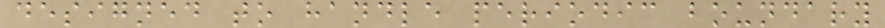designed to handle periodic boundary
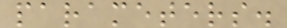parameters.
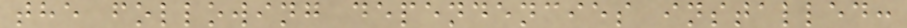the following dependencies installed:
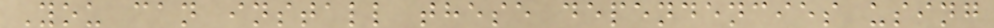You can install these dependencies using
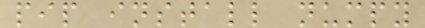pip install numpy
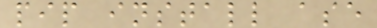pip install ase
